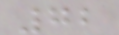72
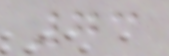73
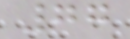77
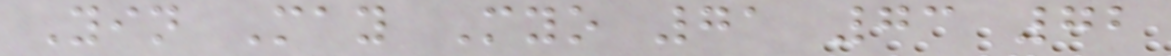Yin May Myo 71 73 72
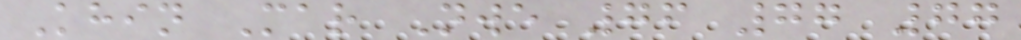Khin Mar Nwe 76 77 77
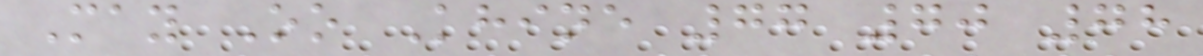May Oo Khine 77 70 78
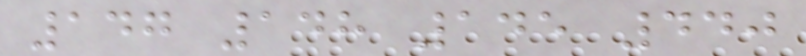147 148 145 440
